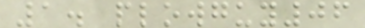1. plowguy06
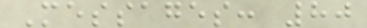Messages: 80
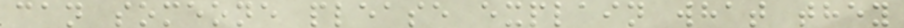can someone please explain what they
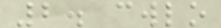2. cwlo
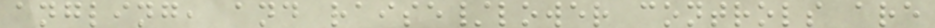angling, and raise/lower controls are
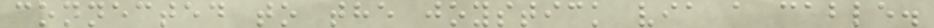connected to the joystick via a cable.
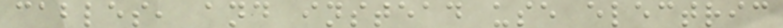cables, and instead use electric
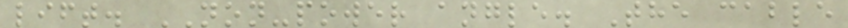lift. NON-power angle. The cable
